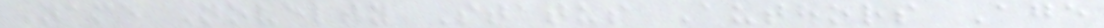Name Novelty Status Authors Age
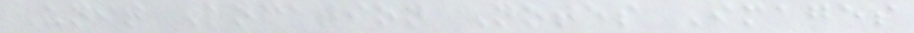Unit Location Notes Images
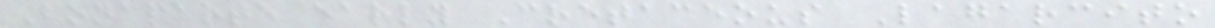Bonaparte early Cretaceous Lagarcito
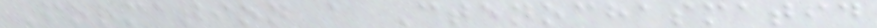Formation a Ctenochasmatid
